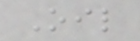Oil
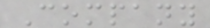Company
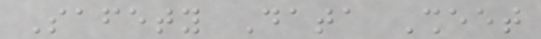Safety Data Sheet
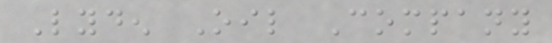Lyden Oil Company
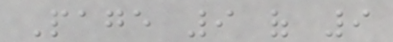Page 9 of 9
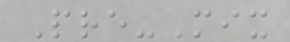Pre-Mix
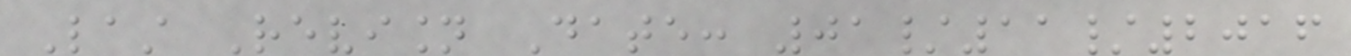Last Revision Date: 01/11/2016
